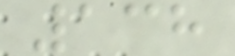138
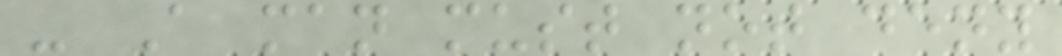- A man must not deny
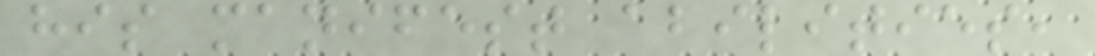his manifest abilities,
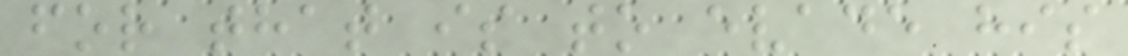for that is to evade his
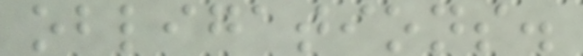obligations.
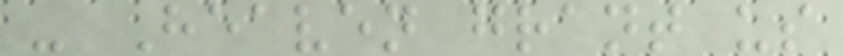- Heaven grant us
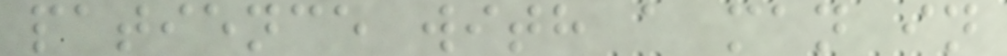patience with a man in
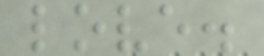love.
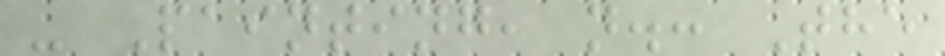- Painting, n.: The
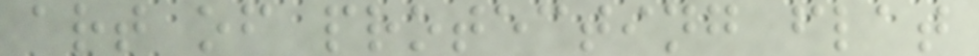art of protecting flat
